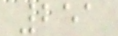251
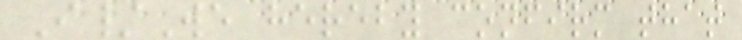I/We hereby confirm that
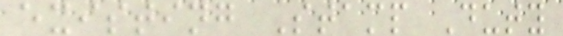existing Stamp Duty
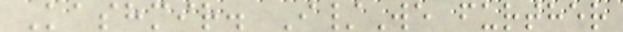Kashmir. I/We further
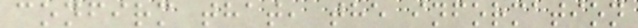confirm that, the information
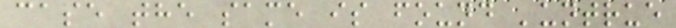case the same is found 'untrue
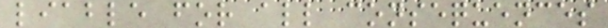liable for all consequences
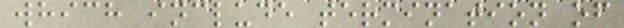which include termination of
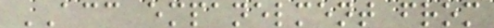ACC empanelment from
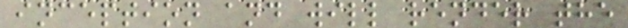inception and will render the
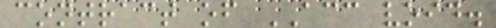contract of ACC void.
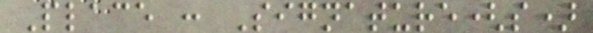Place : Signature(s)
